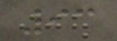93
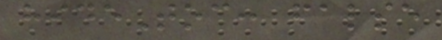hideToc: false
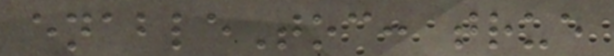enableToc: true
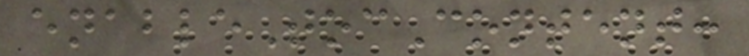enableTocContent:
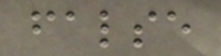false
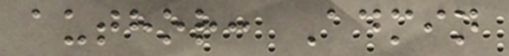author: Admin
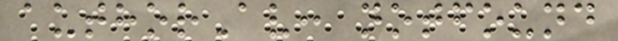authorAv: notfound
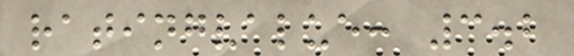ratingvalue: 3.2
